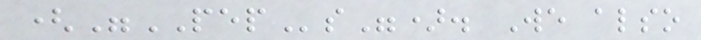("PEPs"). We also
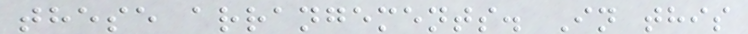these arrangements. In this
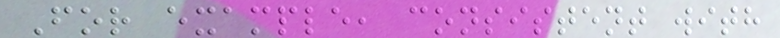For example, consistent with
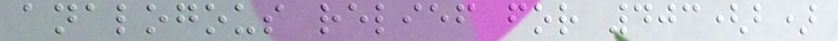analogous relief for 403(b)
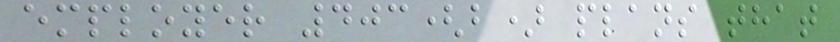employer 403(b) plans that
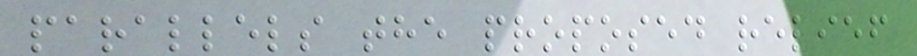parallels the proposed relief
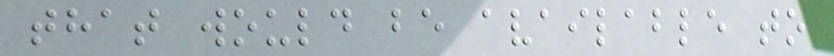that would be available to
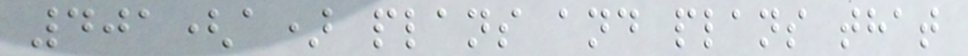401(a) plans and plans that
